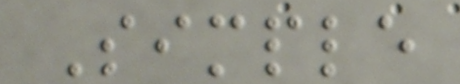Simple
